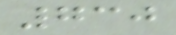730
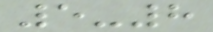5-8
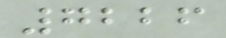7226
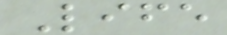Life
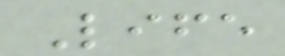Life
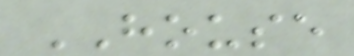HOUSE
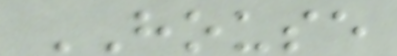HOUSE
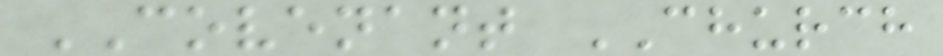COVENANT CHURCH
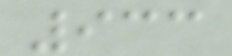933
